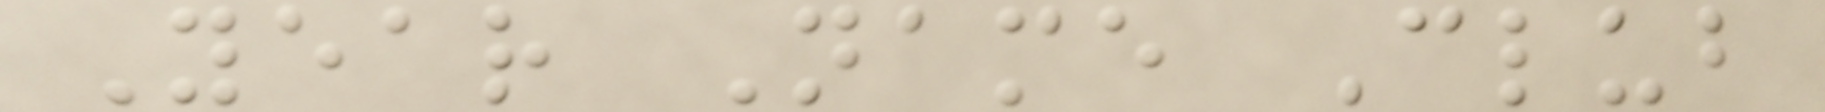Year Name Club
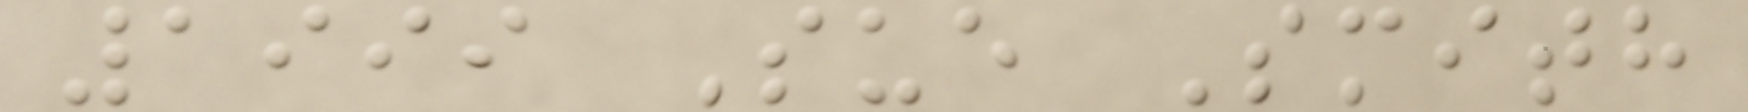1999 Sue Smith
